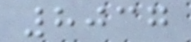8037
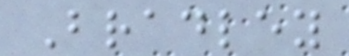Bradley
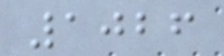1026
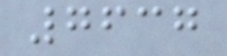7637
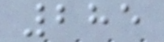285
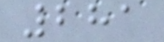281
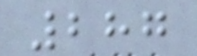287
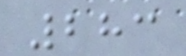283
